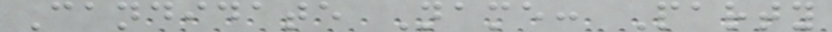Candidate Name: Party
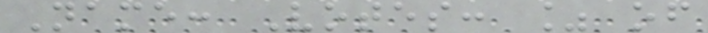Name: Votes: % of
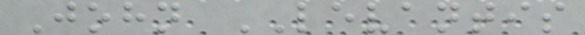John LEVANTIS
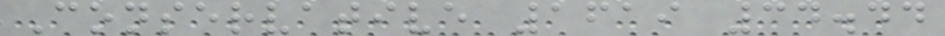Conservative 1619 34.44
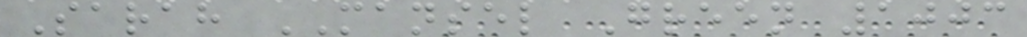Sarah MANSEL Green 1003
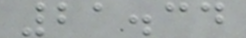21.34
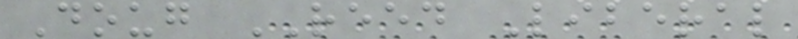Doug REED Liberal
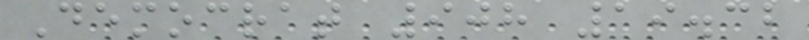Democrat 908 19.32
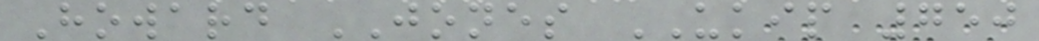Howard JONES UKIP 750
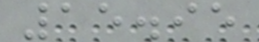15.95
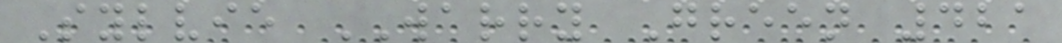Sylvie WARRY Green 421
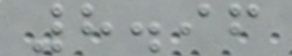8.96
